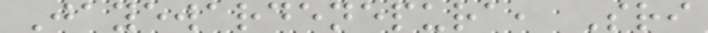Jayewardenepura, Sri
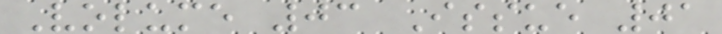Volume 03 Issue 01
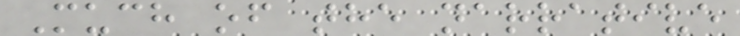Much of the narrative
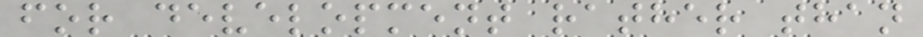for development rather than
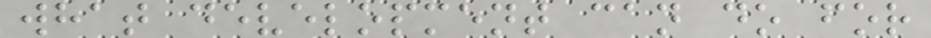what development can do for
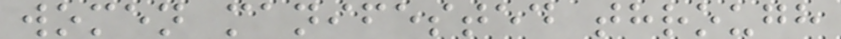women manifested through
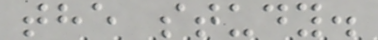the study.
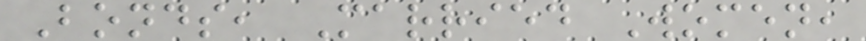Bonds, Married Women,
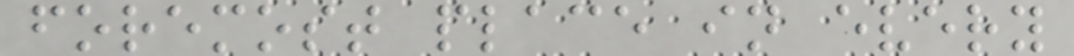foremost place in every
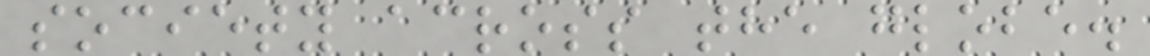society across the globe.
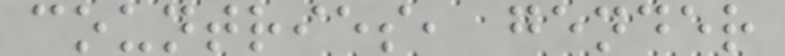countries, gender
